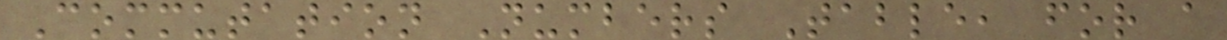Commutation Numbers Table, for a
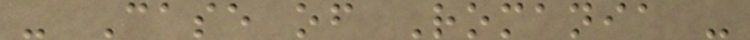- Case of Romania -
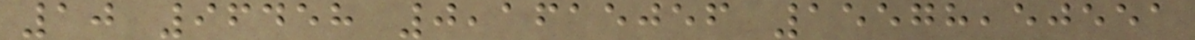10 96458 0,1615056 15578,50551
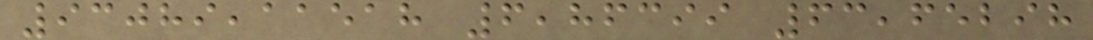93089,11518 6,86399 63,65298
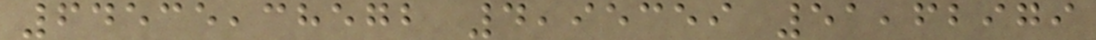64535,38572 4,95359 51,62979
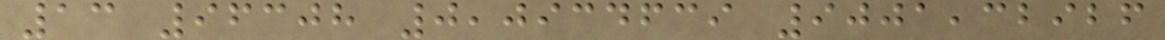13 96308 0,0934639 9001,32926
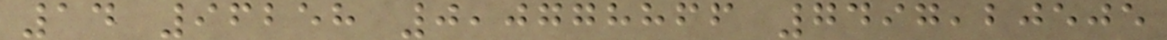14 96258 0,0778866 7497,20505
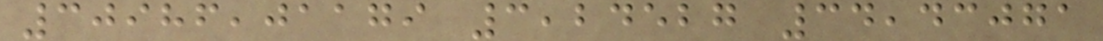30986,01179 3,24527 34,43071
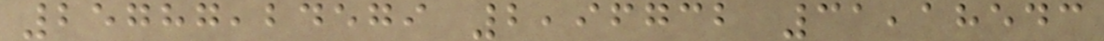25787,24579 2,96732 31,18543
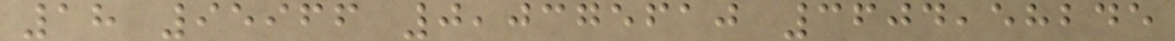18 95966 0,0375610 3604,58245
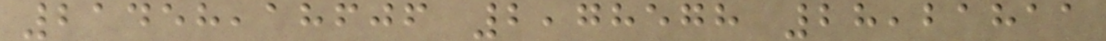21458,18606 2,78578 28,21811
